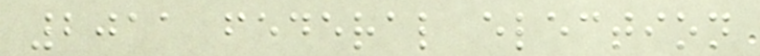2011 federal election
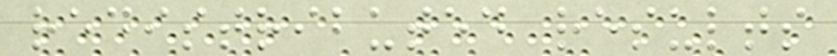redistributed results
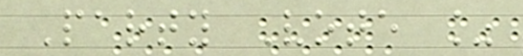Party Vote %
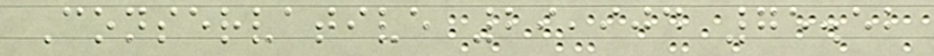Conservative 29,904 75.52
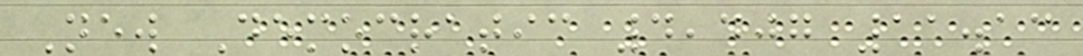New Democratic 4,407 11.13
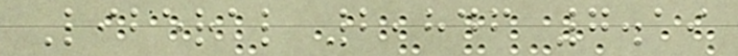Liberal 2,846 7.19
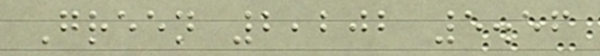Green 2,202 5.56
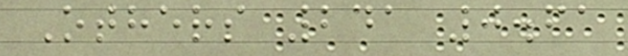Others 241 0.61
